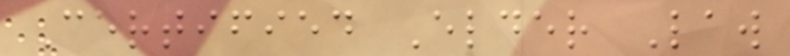Certified Elder Law
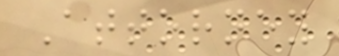Attorney
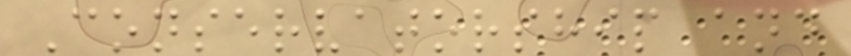Conservatorship and
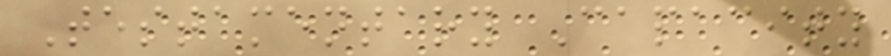Testamentary Capacity
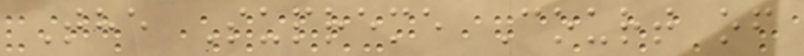The Supreme Court of
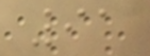91
